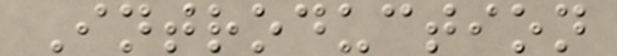Introduction
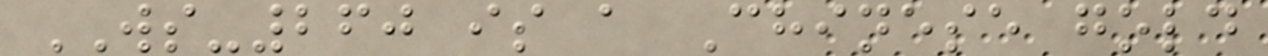WS-260 is a Chinese gold
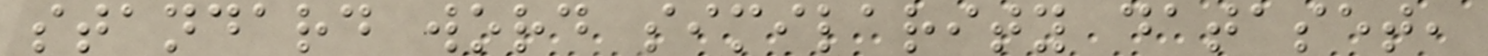standard word similarity dataset,
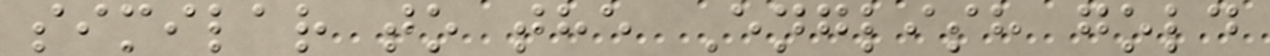similar to the English gold
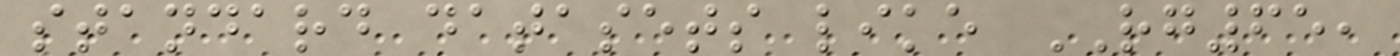standard datasets like RG65,
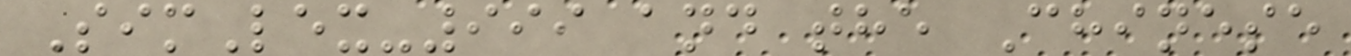SimLex-999 and the Chinese
